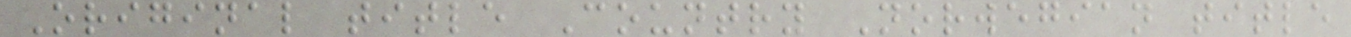Original title Country Norwegian title
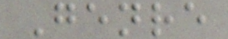Genre
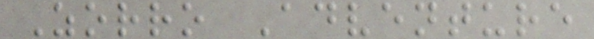Zorro Adventure
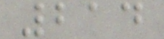214
